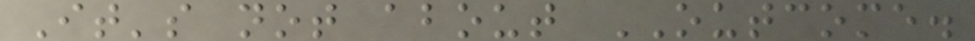It's not about OUTCOME.
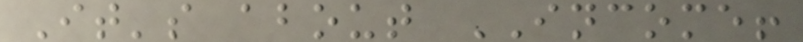It's about INCOME!
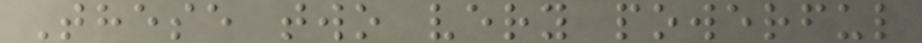These two very powerful
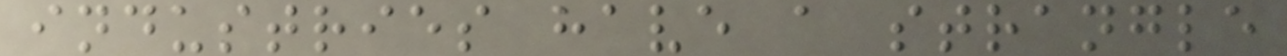industries have a strangle
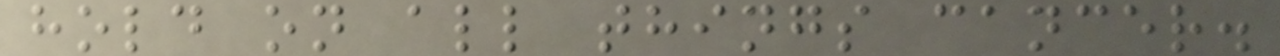hold on all things cancer.
